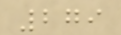279
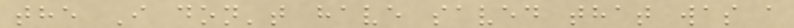the I don't have saved that was a
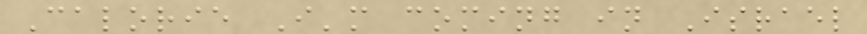Calorie I'm coming in Israel
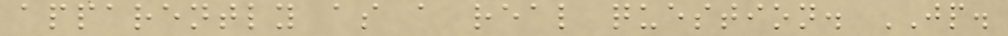apparently as a real question. JP.
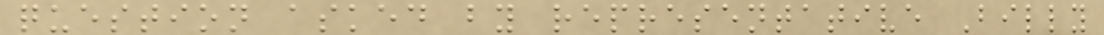question asked by representative Billy
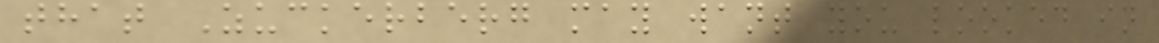that Zuckerberg may want you looked in
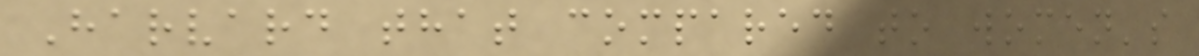Harvard that compared to women's
